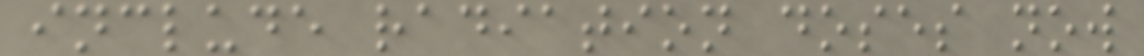include radiation doses now
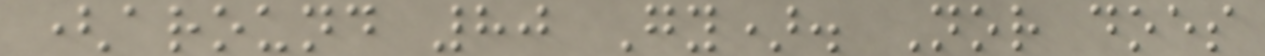(around 80 Gy). Nor does
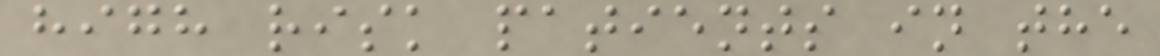high risk patients in the
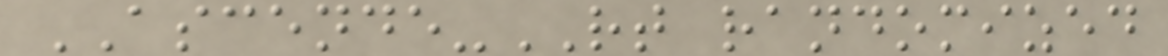ASCENDE-RT randomized
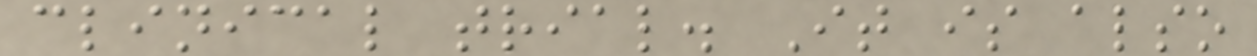clinical trial. It is also
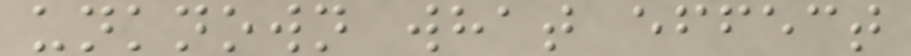unknown what effect
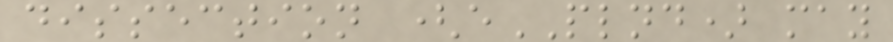dissection (ePLND) may
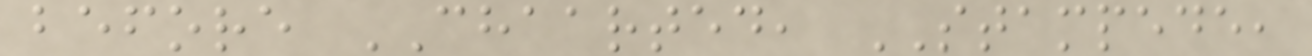before CHAARTED, STAMPEDE,
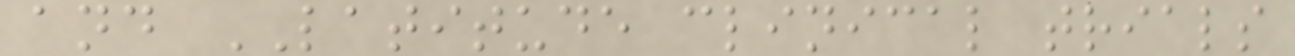and LATITUDE clinical trials
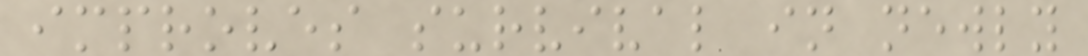improves survival in newly
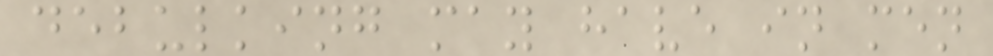debulking may have in men
